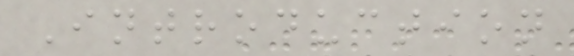Introduction
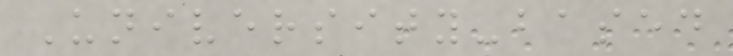University-based
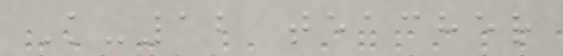K-12 teacher
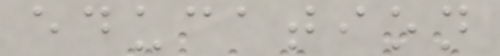education
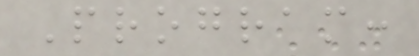Program:
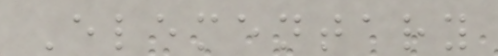Elementary
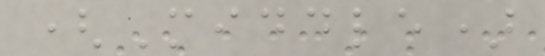(Middle)
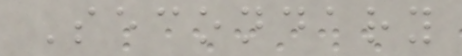Secondary
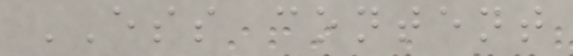ESS content
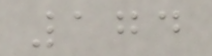174
